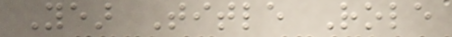Year Title Role
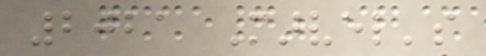2021 Marvel's
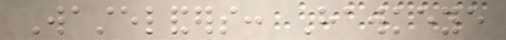Wastelanders: Hawkeye
